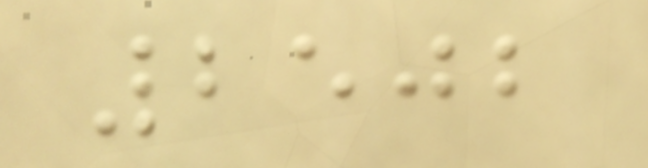2502
